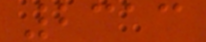2313
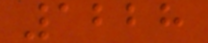1228
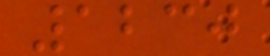1230
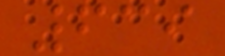639
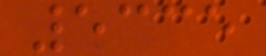5335
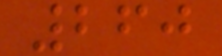260
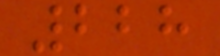228
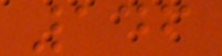146
